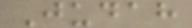Judah
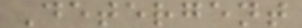Detergent
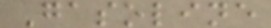Gasoline
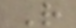R
